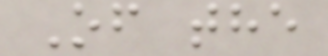Of the
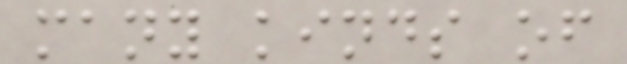many kinds of
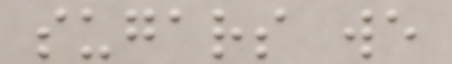sugars we
